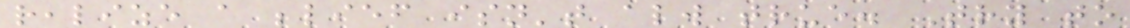realize a belief isn't always true. Try to
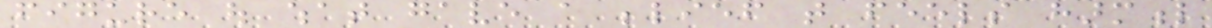figure out what gave a belief that feels harmful
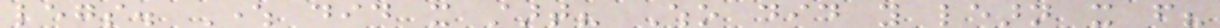legs. Where did it start? Who did you learn it from?
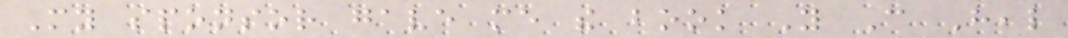My sponsor gave me the book You Can Heal
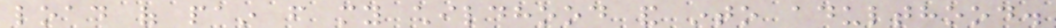load of pain from my childhood and into adulthood.
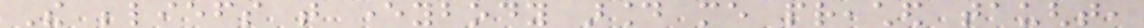The beliefs that everybody around me preached taught,
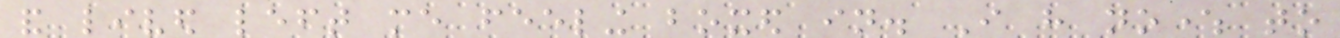and lived left me feeling boxed in. I have nowhere to
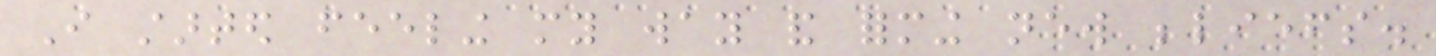I started feeling my way and forming new beliefs.
